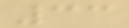33
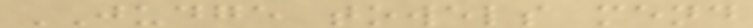JUDGE towels mend
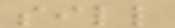sill
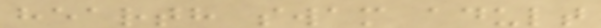hearth swam adult
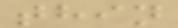thin
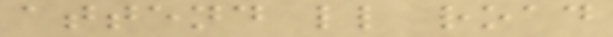attend ll road
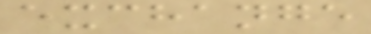exchange
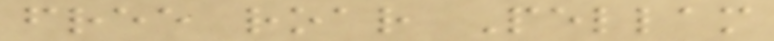free roar Pellam
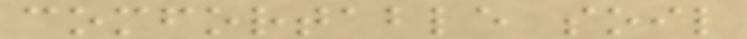comfortable soil
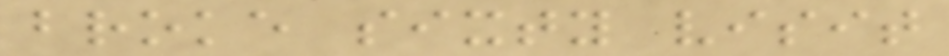broke sixty visit
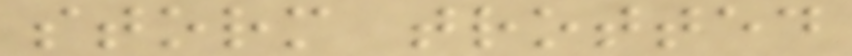storm trotted
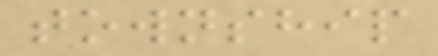township
